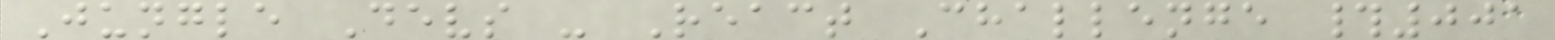Jungle Devs - React Challenge #001
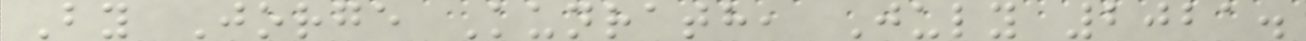By Jorge Kunrath, July 2021.
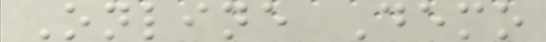Online Demo
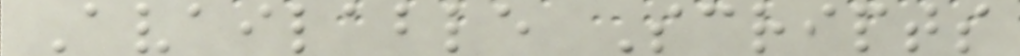Available Scripts
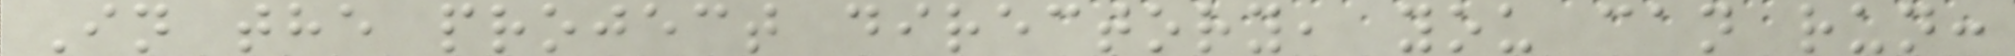In the project directory, you can run:
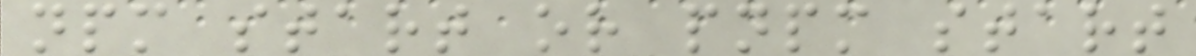npm start or pnpm start
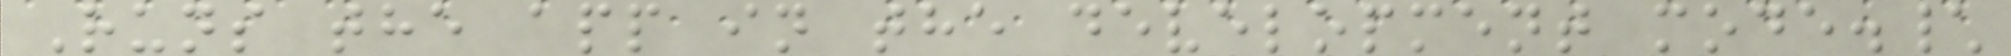Runs the app in the development mode.\
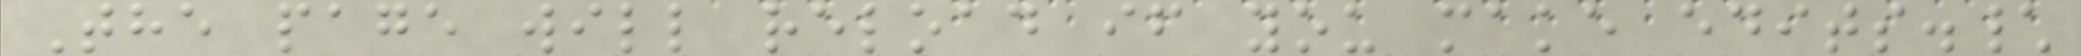The page will reload if you make edits.\
